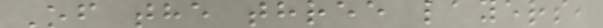Of the three layers,
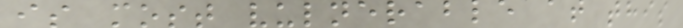is most vulnerable at this
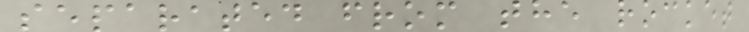separated from the rocket
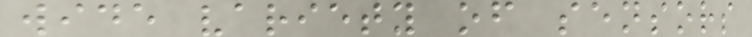wide variety of sensors
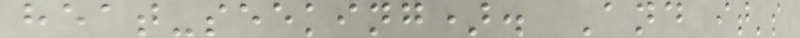heat-seeking). And it's
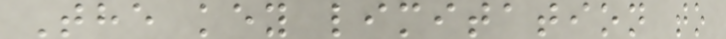The key limitation to
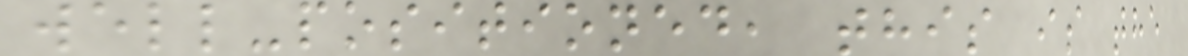well-positioned, this is the
